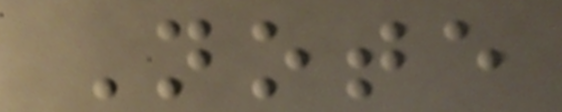Note
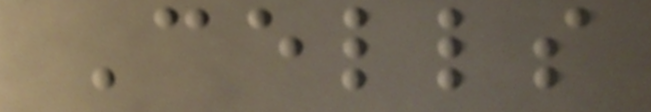Cells
